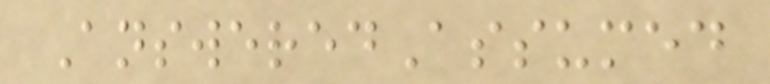AnsweredAssumed
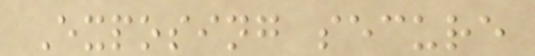Exposing secure
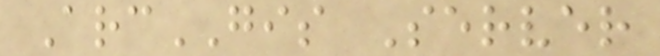ArcGIS Server
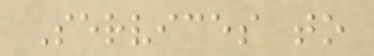Services to
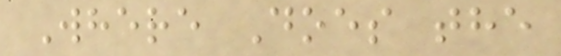Where Does the
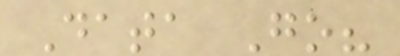Data Go?
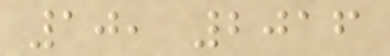10, 2016
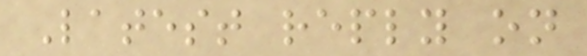Latest reply on
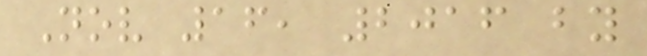Nov 16, 2016 by
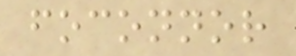foconnor
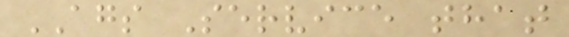AGS Service that
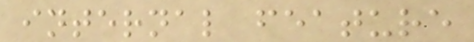internal feature
